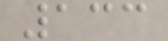133
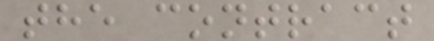the contract
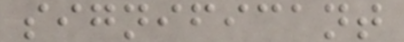significant
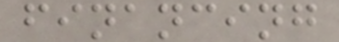financing
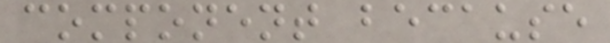component because
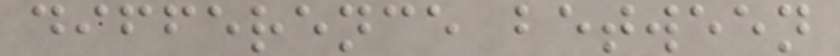difference between
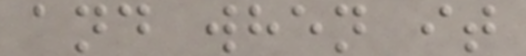and when it
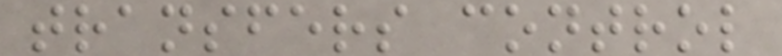transfers control
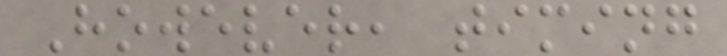However, timing
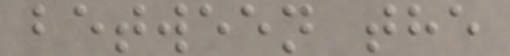between the
